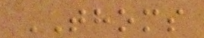THOMS
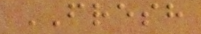FRESH
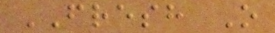FRESH O
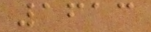1613
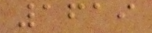1619
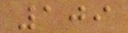109
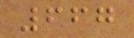667
